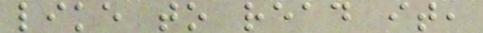like to read it,
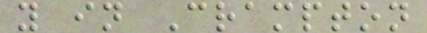y in Crampton
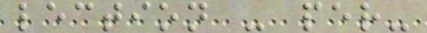lection - per-
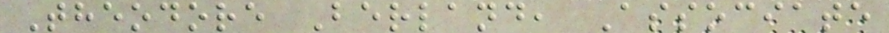Theodore Berland, Associate
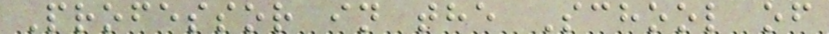Professor in the School of
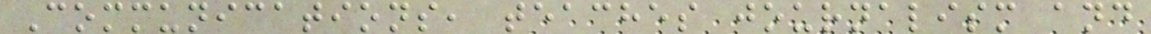Communications, teaches journalism and
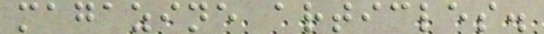magazine articles.
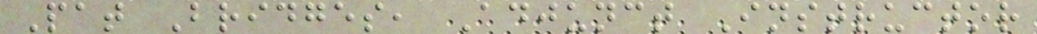Pat Bridges, Adjunct Instructor
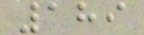189
